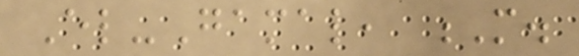El-Gamal, M.
